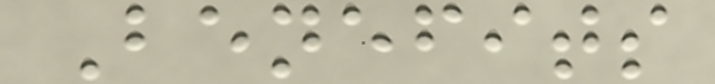Benefits
